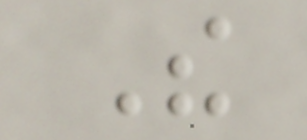The
